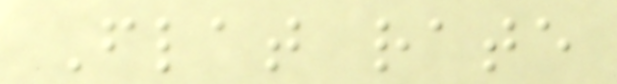Flat rate
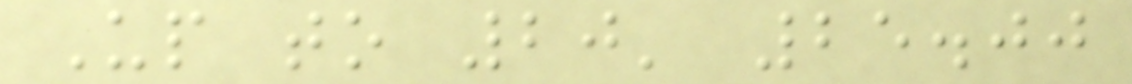Up to 20' 25.00
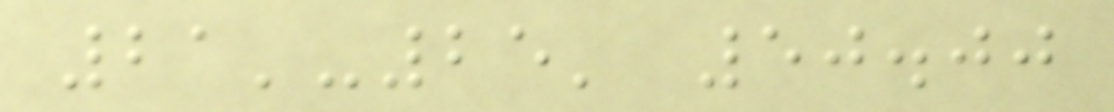21'-25' 50.00
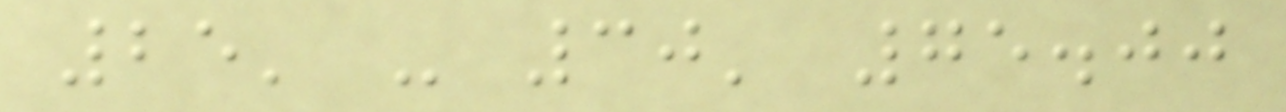25' - 30' 75.00
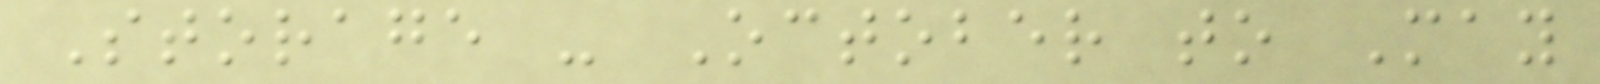Storage - October to May
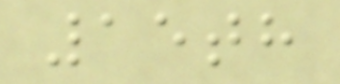15th
